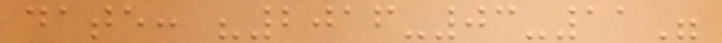date: "2016-03-11"
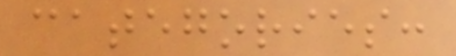categories:
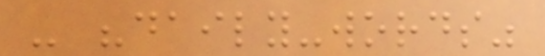- "daily-words"
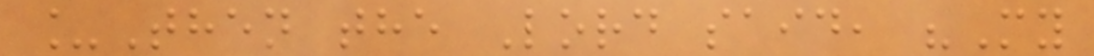_Then the Lord said, "My
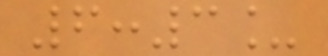6:3_
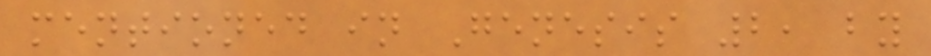mentioned in Genesis 2, by
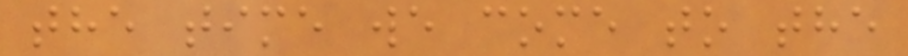the time we come to the
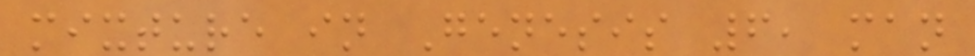mixture in Genesis 6, man
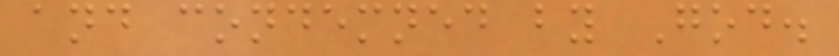and condemned by God.
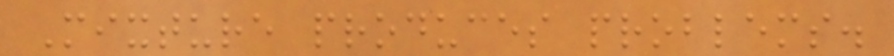Mixture produces problems.
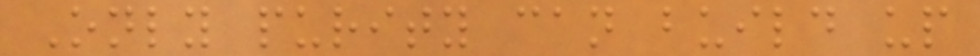Only purity can build up
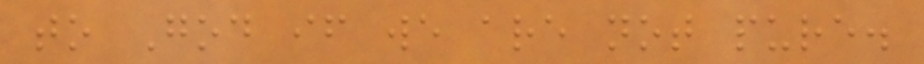to God if we are not pure.
